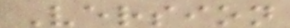Version
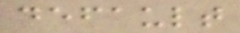default
